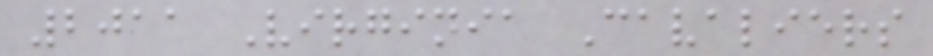2011 Virginia Cavaliers
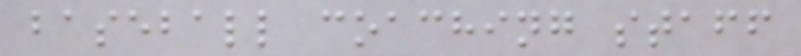baseball coaching staff
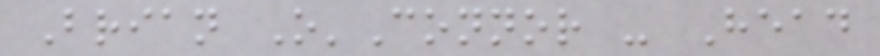Brian O'Connor - Head
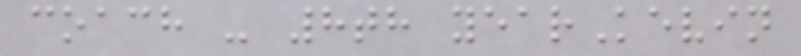coach - 8th yearKevin
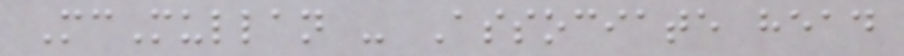McMullan - Associate head
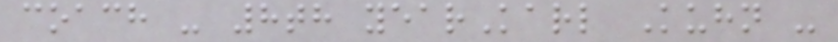coach - 8th yearKarl Kuhn -
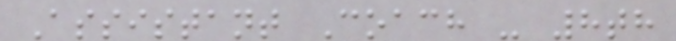Assistant Coach - 8th
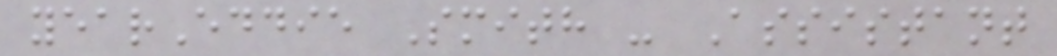yearEddie Smith - Assistant
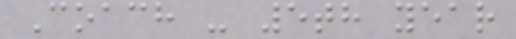Coach - 5th year
